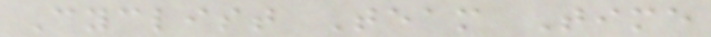Cyclist Team Time
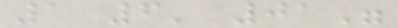1 6' 01"
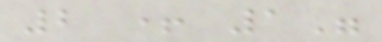2 + 1"
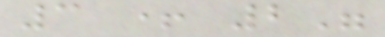3 + 2"
